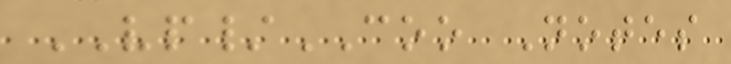VP/COO Notes
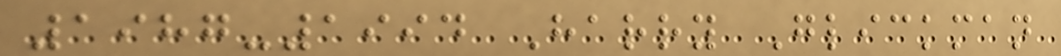1987-1994 Harry Glickman
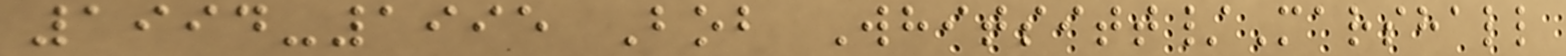1994-1995 Bob Whitsitt/Marshall
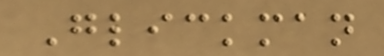Glickman
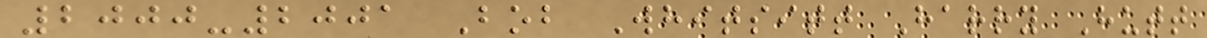2000-2001 Bob Whitsitt Harry Hutt
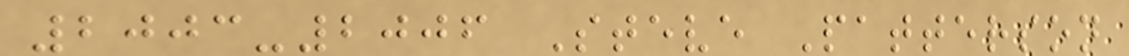2003-2006 Steve Patterson
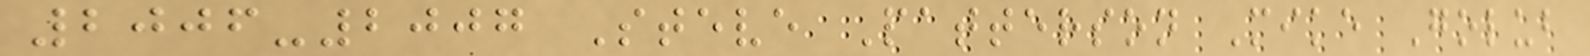2006-2007 Steve Patterson Mike Golub
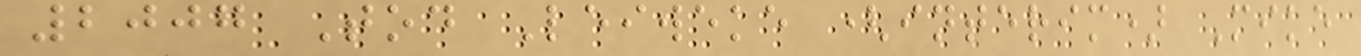2007 Tod Leiweke (interim) Mike
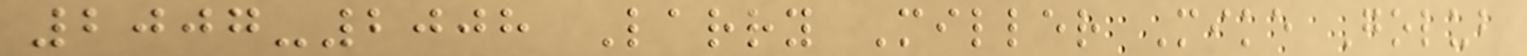2007-2008 Larry Miller Mike Golub
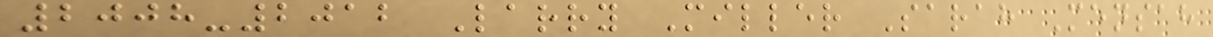2008-2012 Larry Miller Sarah Mensah
